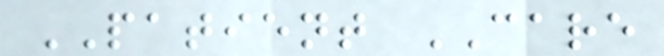PATIENT CARE
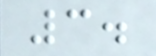3.
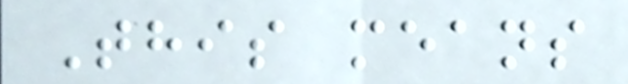This means
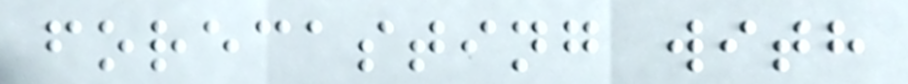forecasting with
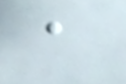a
